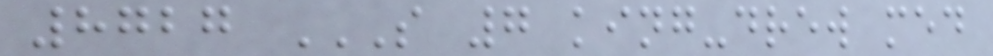8727 S 7 KING-DREW MED
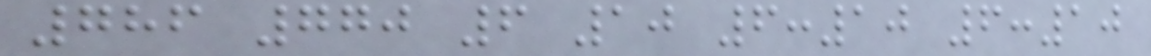786 770 6 10 6:10 6:10
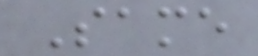Same
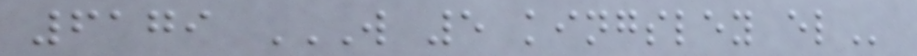6179 W 5 KINGSLEY EL
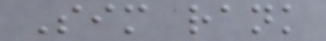Sim rank
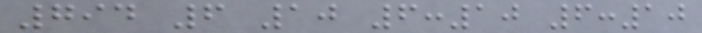794 6 10 6:10 6:10
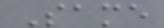Same
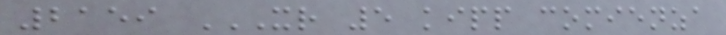2159 XR 5 KIPP COMIENZA
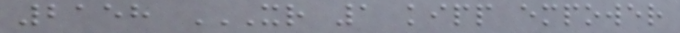2158 XR 1 KIPP EMPOWER
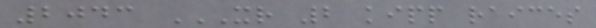2043 XR 2 KIPP RAICES
